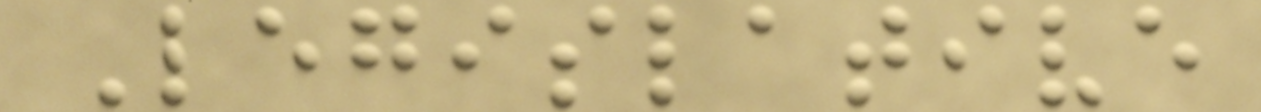Legislative
